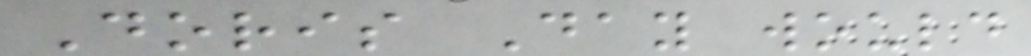Doris Day would
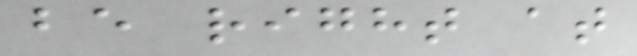be right at
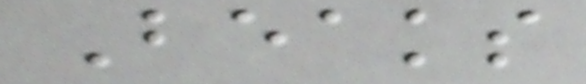Beaks
